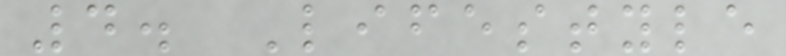4. Lifestyle
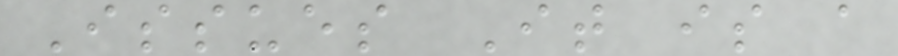Issues It is a
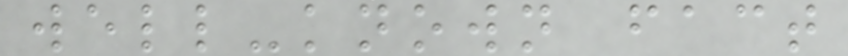well-known fact
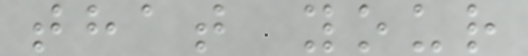that your
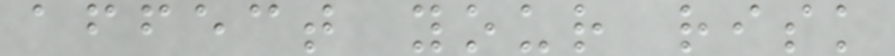affect your risk
